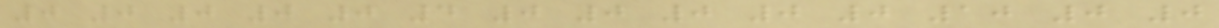0 0 0 0 0 4 0 0 0 0 0 10 0 0
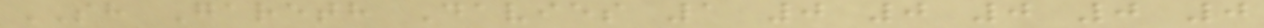SH Gareth Davies 1 0 0 0 0 0
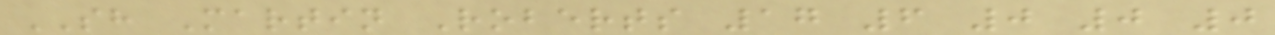SH Martin Roberts 17 6 0 0 0
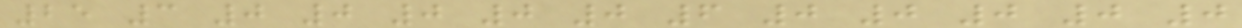25 3 0 0 0 0 0 6 0 0 0 0 0
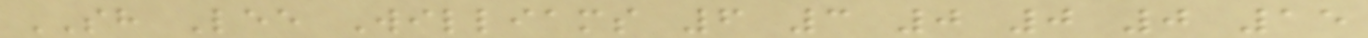SH Lee Williams 6 3 0 0 0 15
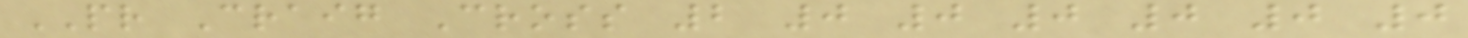PR Craig Cross 2 0 0 0 0 0 0
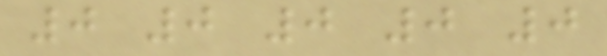0 0 0 0 0
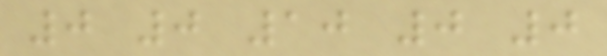0 0 10 0 0
